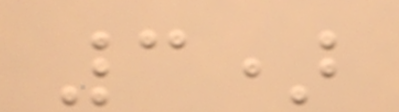3)
